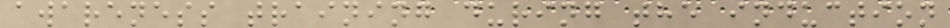awareness training during the induction
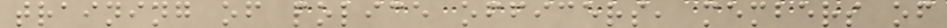training of police officers, members of
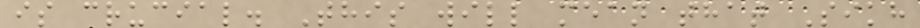is crucial. This will mean that Sikh
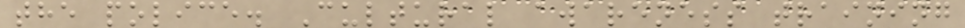the police. Cultural awareness training
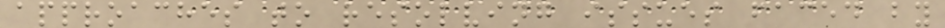approaches to resolving issues faced by
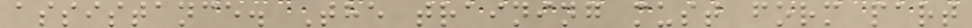assistance. The training must form part
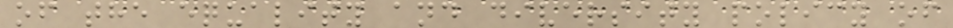of the equality and diversity policy of
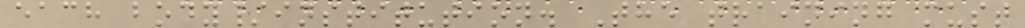each body/institution. The training must
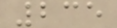235
